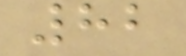82
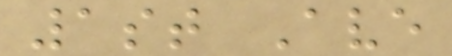1st Ave
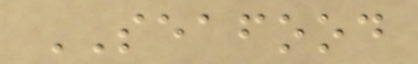SEAFOOD
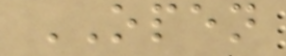OPEN
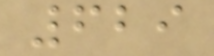629
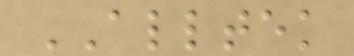ALLTEK
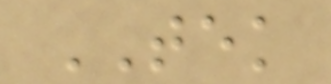TEK
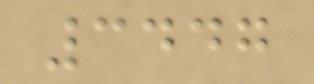3447
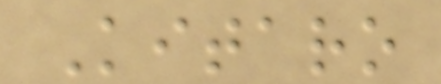Kitaro
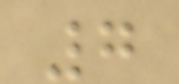7
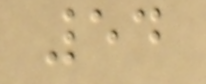54
